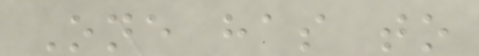One has to
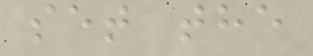set the
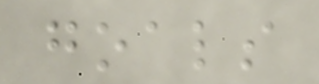goals
